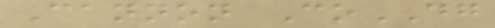Cannon CoDG
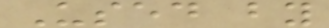Used by
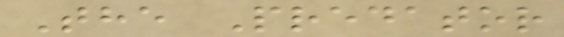The Predator
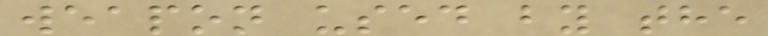weapon used by the
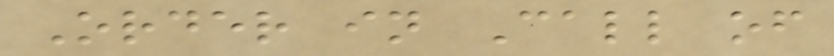Order in Call of
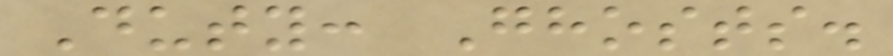Duty: Ghosts.
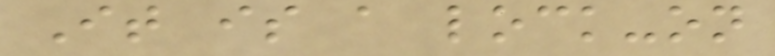It is a lock-on
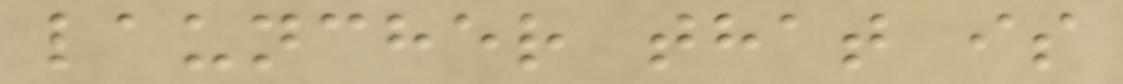launcher that is
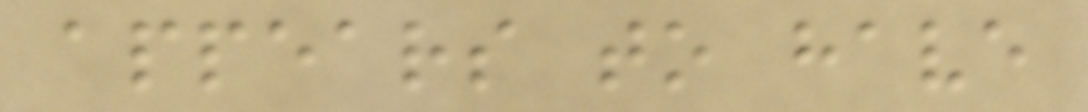appears to have
